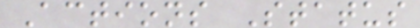Actions Status
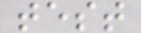test
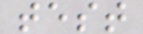test
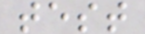test
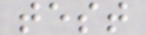test
